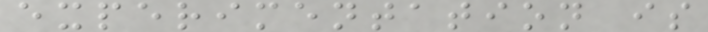experimentation is
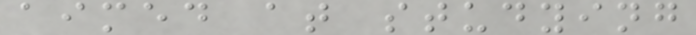aimed at studying
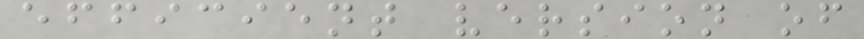efficient version of
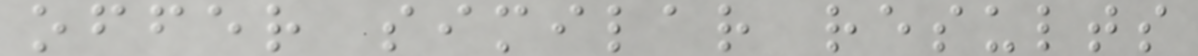offer similar results
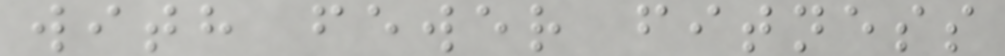with fewer fitness
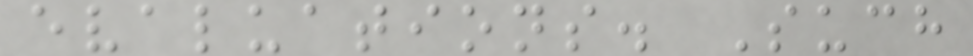evaluations. Such
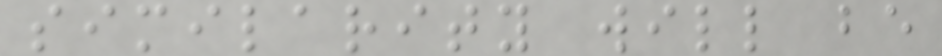similarity will be
